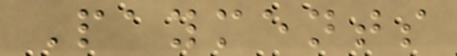Payments
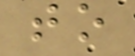to
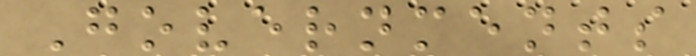Governments
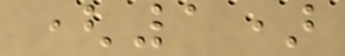(1)
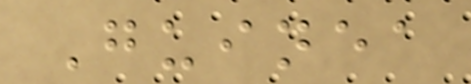Guinea
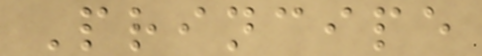Principe
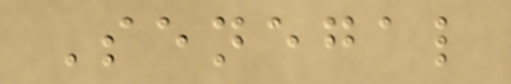Senegal
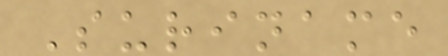Suriname
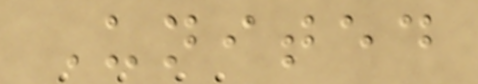United
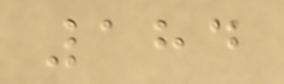184
